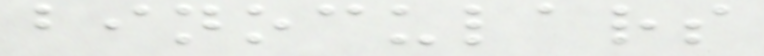binoculars
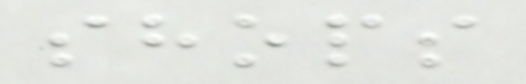shops
